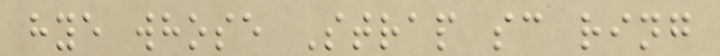hye whose Strap sc ring
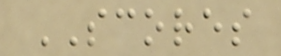SCORES
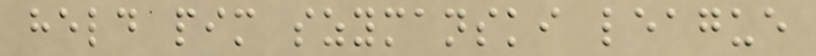held pim szymanski league
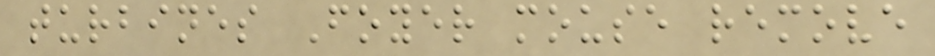turbines Foyer mouse remove
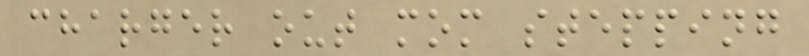charger out mom stepping
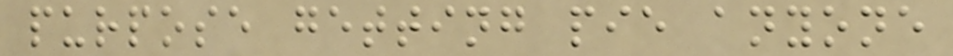purpose getting pie anyone
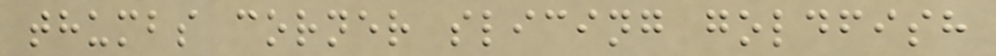thumbs corner slicing goldfish
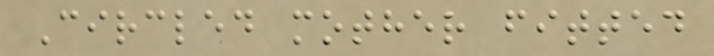Circled mother fitted
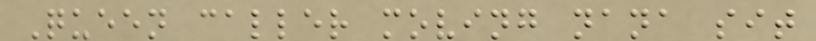Queen caller moving nana sit
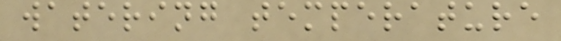watering temperature
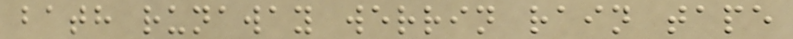bath runaway werrin rain tape
